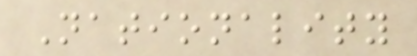Nationality
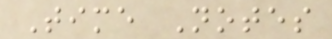Time Notes
